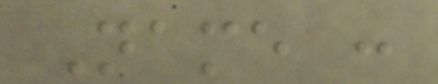Name :
